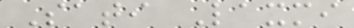Sati Laxmi
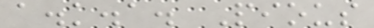a.k.a. Pious
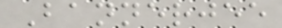Bannerjee
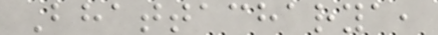Bhattacharya,
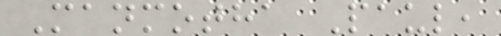Manmotha Paul,
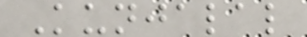Kunjalal
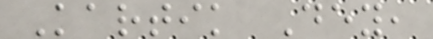Kartik Dey,
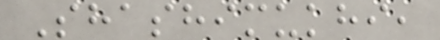Shashimukhi,
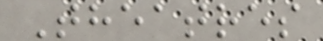Theatres
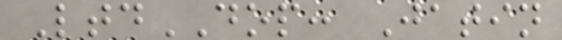LtdDOP: Jatin
